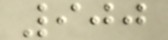900
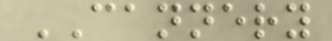CANNERY
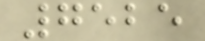7525
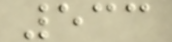533
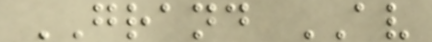GRAND AV
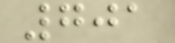701
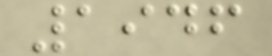1946
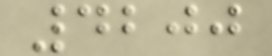4200
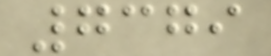7379
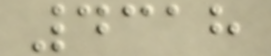4318
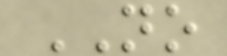NO
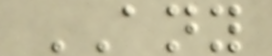ANY
